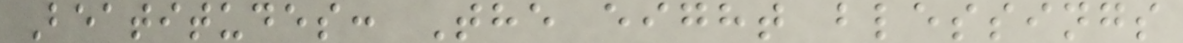Beatitudes: The eight blessings
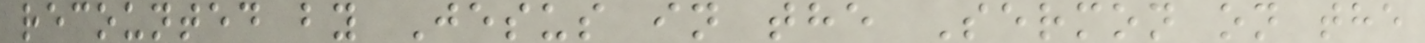recounted by Jesus in the Sermon on the
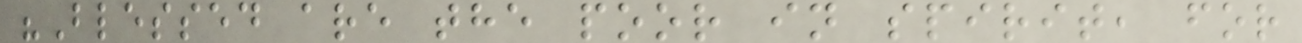"Blessed are the poor in spirit, for
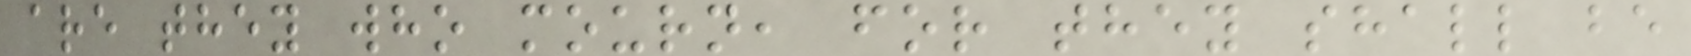are they who mourn, for they shall be
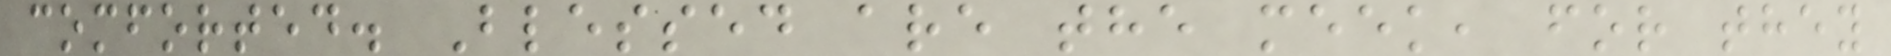comforted. Blessed are the meek, for they
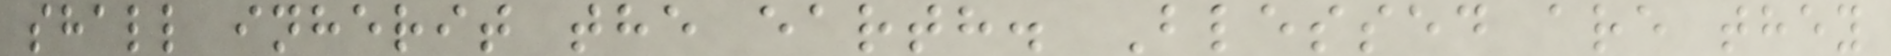shall inherit the earth. Blessed are they
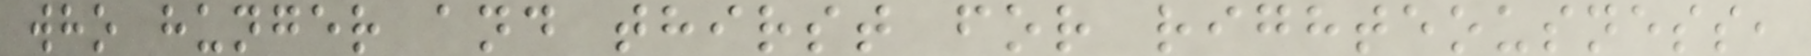who hunger and thirst for righteousness,
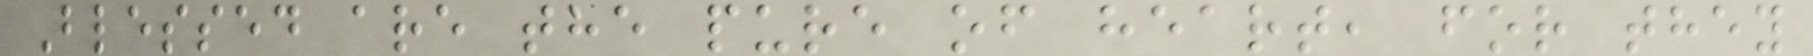Blessed are the pure of heart, for they
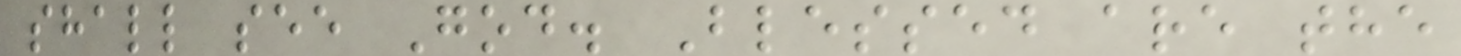shall see God. Blessed are the
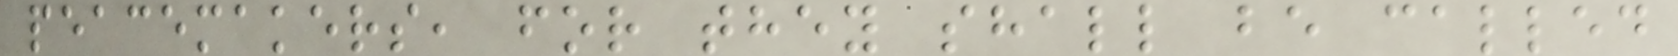peacemakers, for they shall be called
